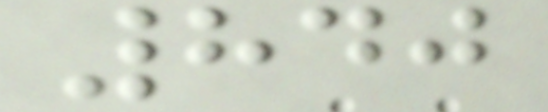840
